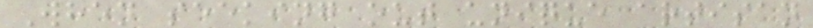When seeking out unique artisan
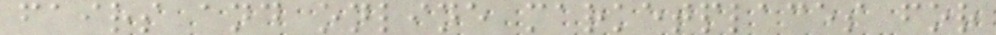fairs and online marketplaces for
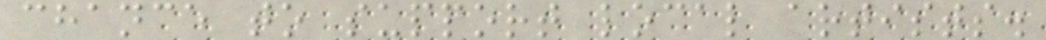chance to support local artists.
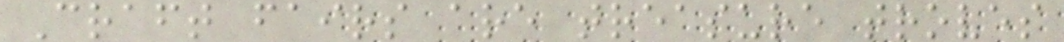Craft fairs are treasure troves
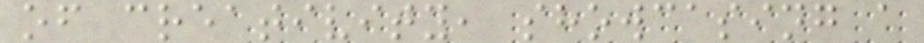of creativity, showcasing a
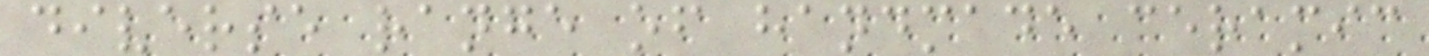diverse range of handmade ceramic
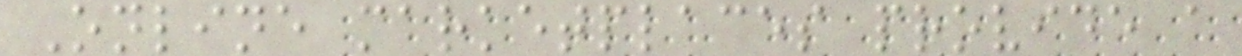Online marketplaces provide a
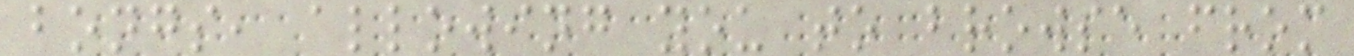bongs, allowing you to browse from
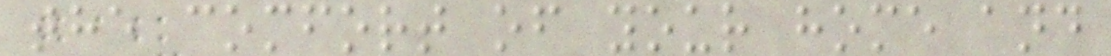the comfort of your home and
